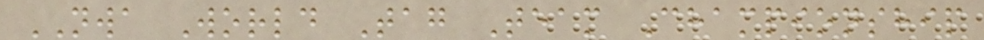NWA World Tag Team Championship
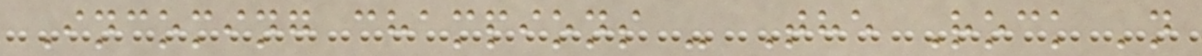Incoming champions - The Rock 'n
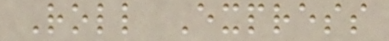Roll Express
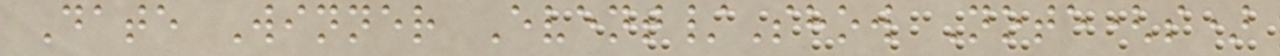Date Winner Event/Show Note(s)
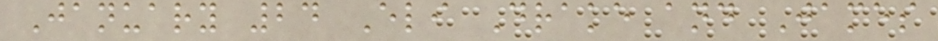January 24 Eli Drake and James
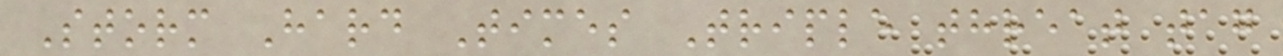Storm Hard Times Triple threat tag
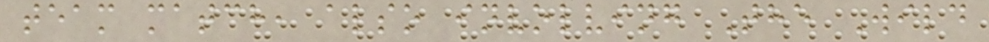team match, also involving The Wild
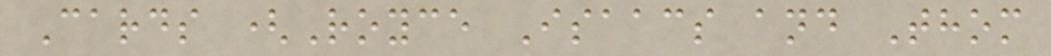Cards (Royce Isaacs and Thom
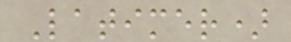Latimer)
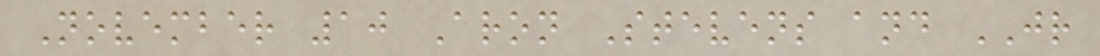November 10 Aron Stevens and JR
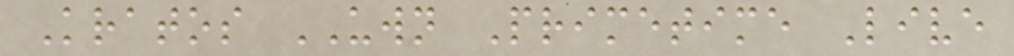Kratos UWN Primetime Live
